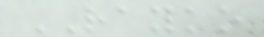RAYKO
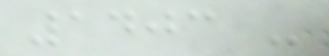1403 -
